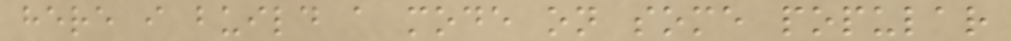here i build a mode on some popular
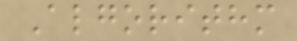Algorithm
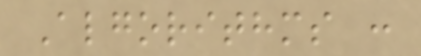Algorithms :
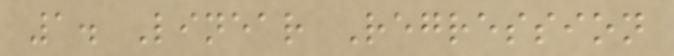1. Linear Regression
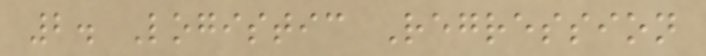2. Logistic Regression
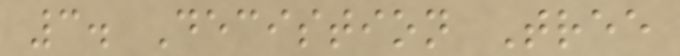3. Decistion Tree
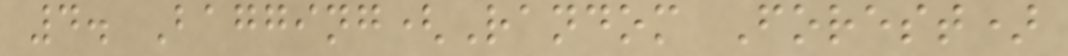4. Bagging(Random Forest)
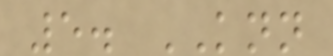5. KNN
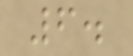6.
